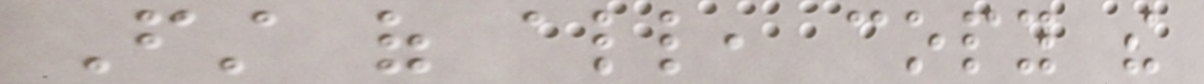First of all, copy the
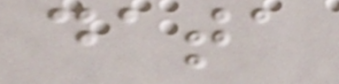data
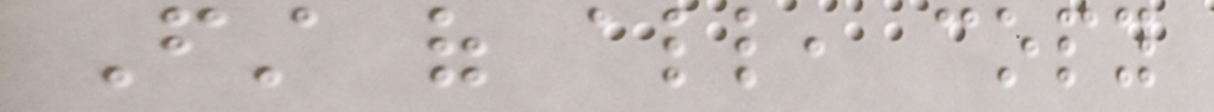First of all, copy
